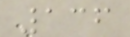136
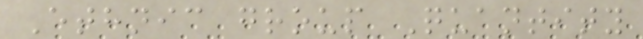Ethnic group Quantity
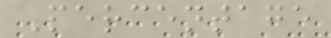Percentage
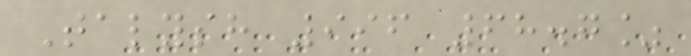Talysh 996 68.7%
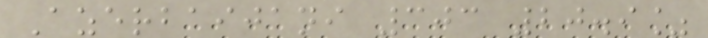Azerbaijani 303 20.9%
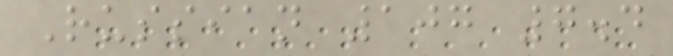Russian 107 7.4
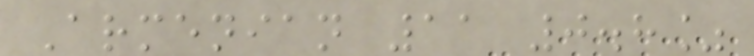Armenian 11 0.8%
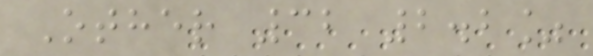Other 32 2.2%
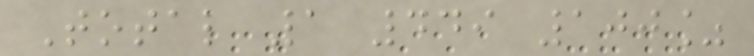Total 1 449 100%
